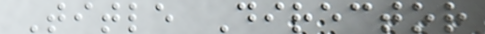Title Director
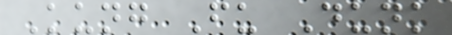Kung Fu Dunk
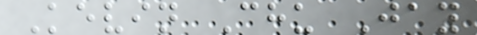Kevin Chu Jay
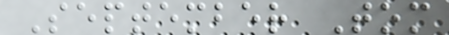September Tom
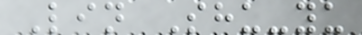Lin Shu-yu
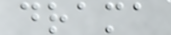drama
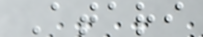Atari
